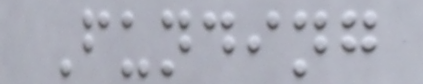Funding
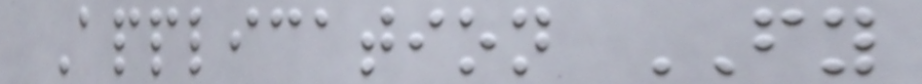Application FY
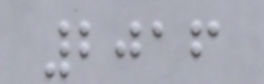2016
